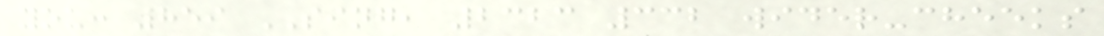you: 859 SING, 2323 332 wider-cheeks
